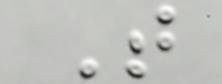T
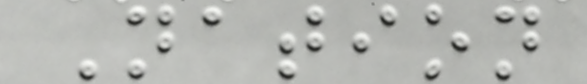Nation
